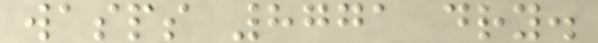wasps 8771 dry.
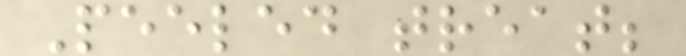Peeled treat;
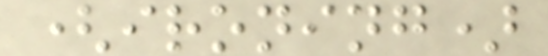(ironing)
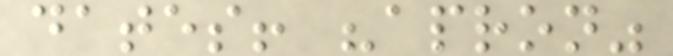dates! "apron"
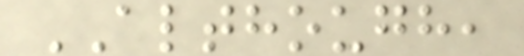ALTHOUGH,
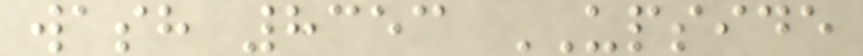wash 8353 UPSIDE
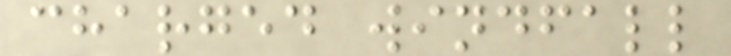charged windfall
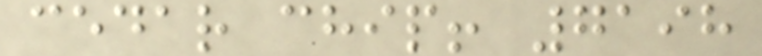cedar chip! 7198
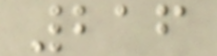216
